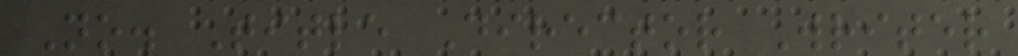No. Title Director Writer
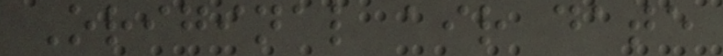Original air date
